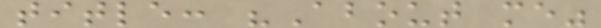title: "About me"
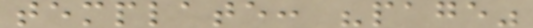template: "page"
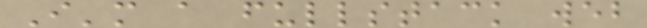I'm a fullstack web
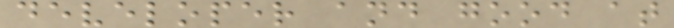developer and good at
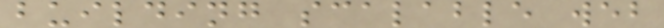building scalable web
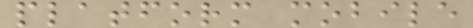platform mobile
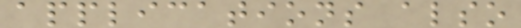applications also
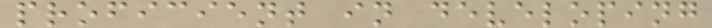proficient in developing
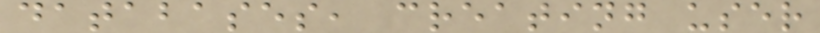databases, creating user
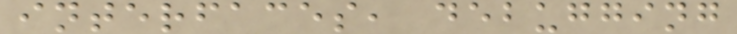interfaces, debugging
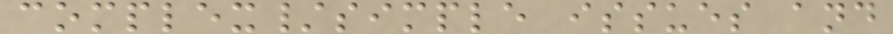complex/simple issues and
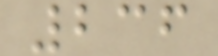236
